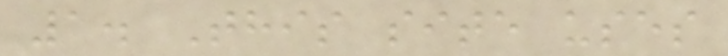1. This site uses
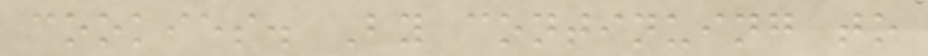cookies. By continuing to
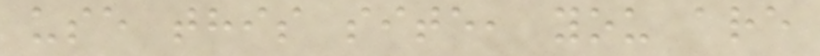use this site, you are
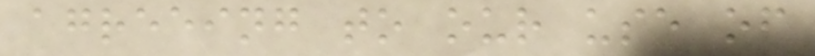agreeing to our use of
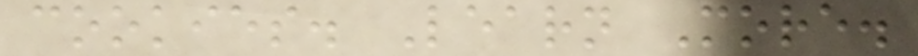cookies. Learn More.
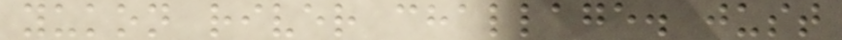yukon river challage. just
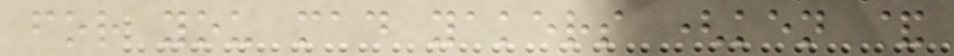for you mad yakers (ken &
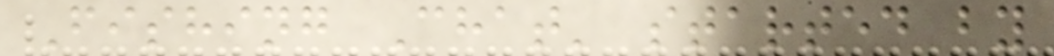Fishing Chat' started by
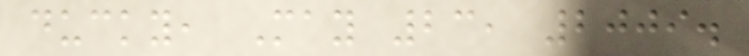ducky, May 23, 2009.
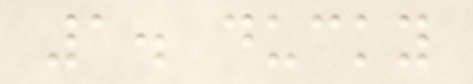1. ducky
